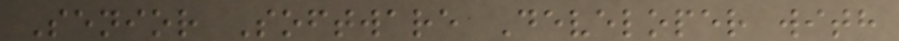Senior Software Developer with
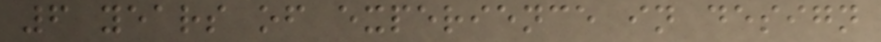6 years of experience in design
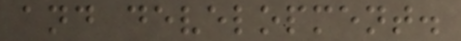and development.
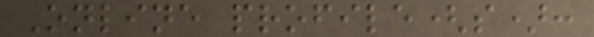Online profile(s):
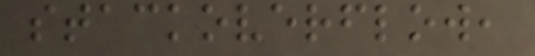stackoverflow,
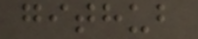github
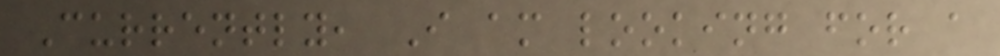Currently, I am looking for a
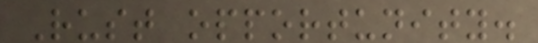Rust opportunity.
